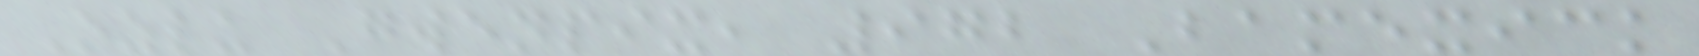Ozlu Gwenpix, 972 Bamexick
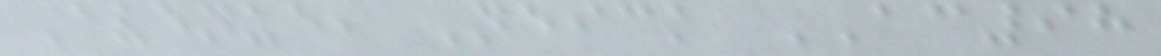Avenue, Neick AC98
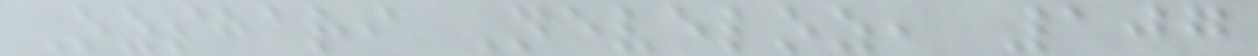Ozshari Neveloz, 107
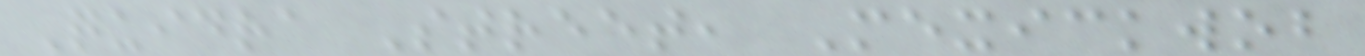Quidra Street, Mexickwob
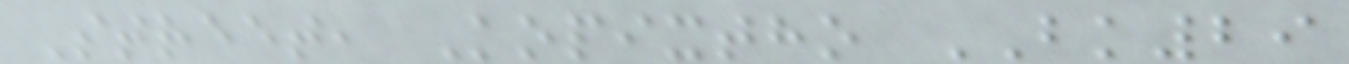Street, Kopixtho BK29
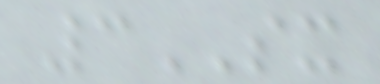3SX
